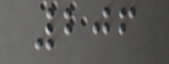206
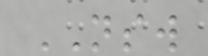NSW
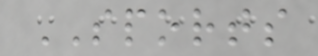SPORTS
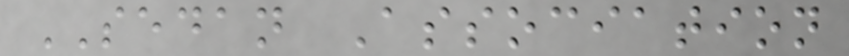SEDAN Association
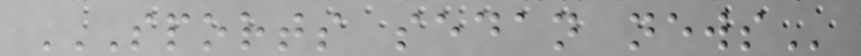SPORTS SEDAN NEWS
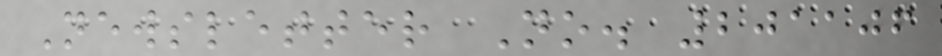Newsletter No. 201106
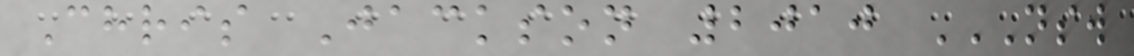Chris Jackson 2010 NSW
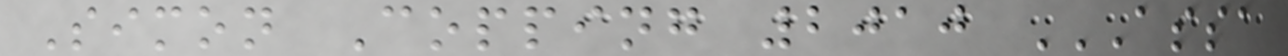Simon Copping 2010 ASSA
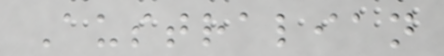Australian
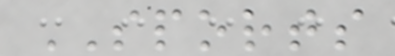SPORTS
